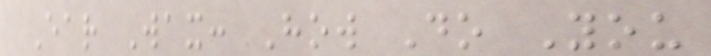Ear Wax: How Do You
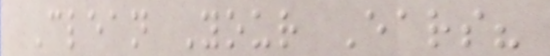Clean Your Ears?
